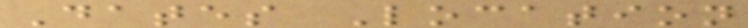Dates Location
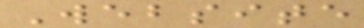Website
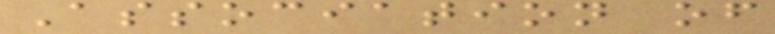Association of
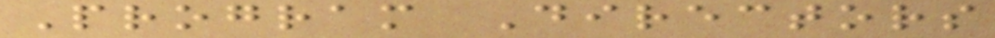Program Directors
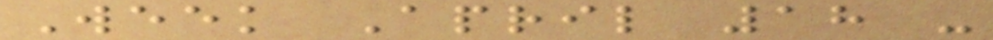Week April 18 -
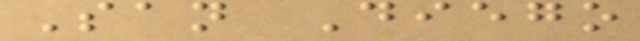San Diego
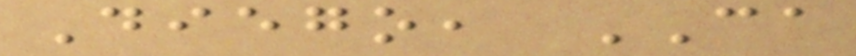Diego, CA
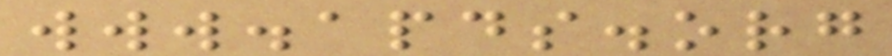www.apds.org
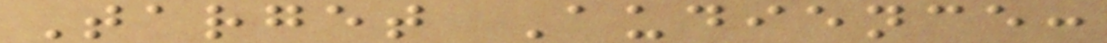Target Audience:
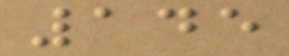145
